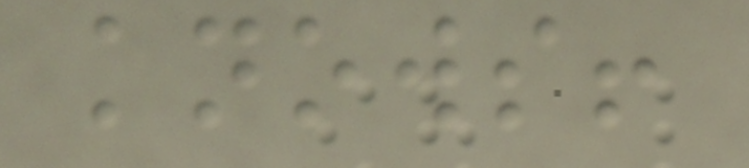knows!
